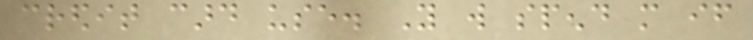credit card use. You will spend more if
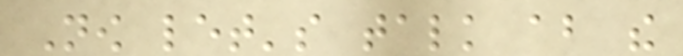Now let's talk about the
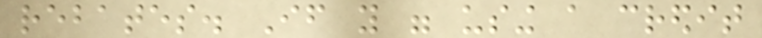rebates. If you were using a credit
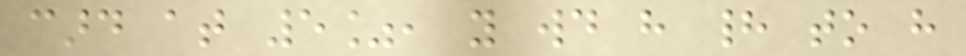card at 5%, you would have had to have
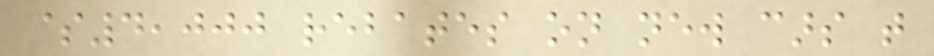$4,000 rebates on new cars that
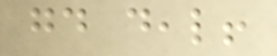good deal!
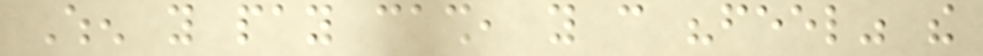When you pay cash, you can "feel" the
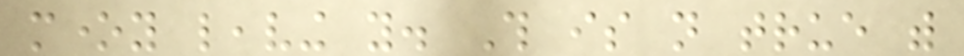money leaving you. This is not true with
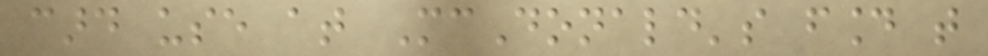card use at McDonald's found that
